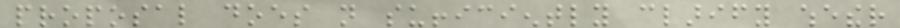proposal does not sufficiently clarify whether
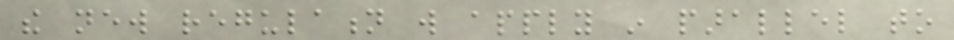the new regulation will apply in parallel to
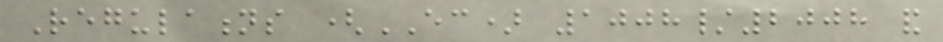Regulations (EC) 1008/2008 and
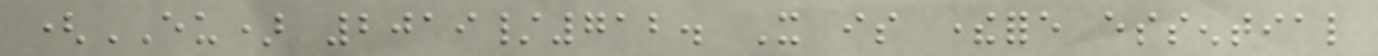(EU) 2019/712. It is therefore essential
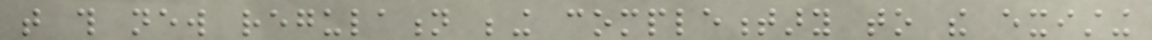that this new regulation being complementary to the existing
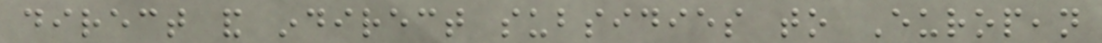direct and indirect subsidies to European
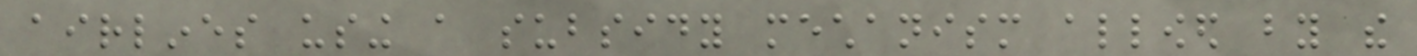airlines using a subsidy mechanism allowed by the
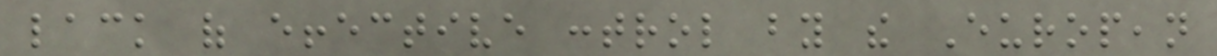lack of effective control by the European
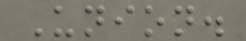Union.
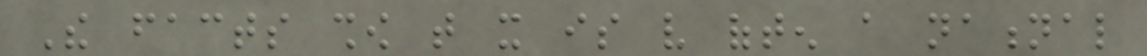The facts show that it is very often a national
